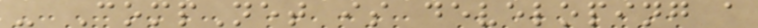- CompNet is developing a
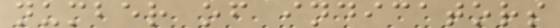number of indicators
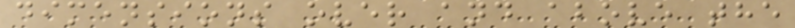dimensions over and above the
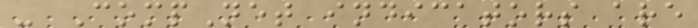- CompNet indicators are
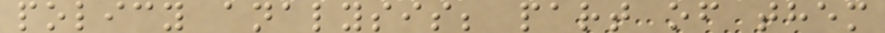policy analysis; part of them
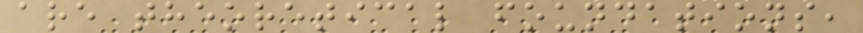are theoretical foundations,
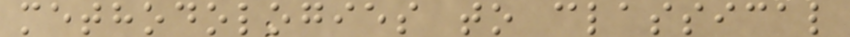methodologies to classical
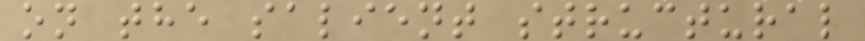on the salient structural
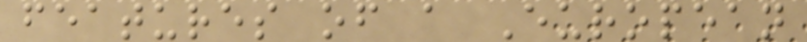features of a European
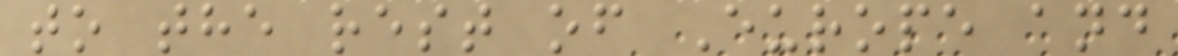to the rest of Europe and
